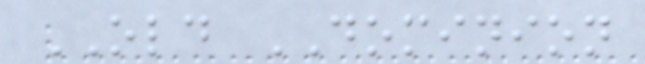OLD DOMINION
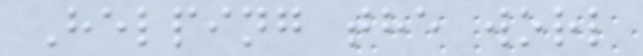Helping the worl
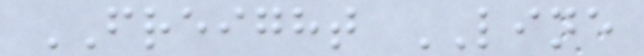FREIGHT LINE
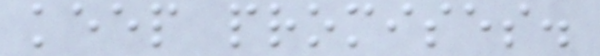keep promises.
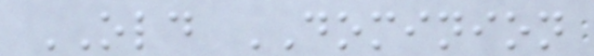OLD DOMINION
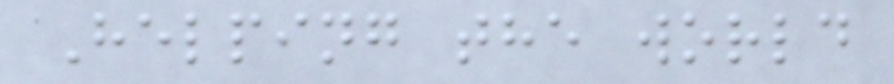Helping the world
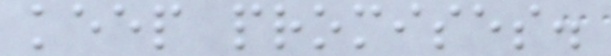keep promises.
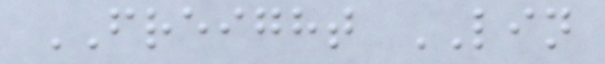FREIGHT LIN
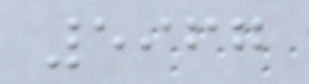5967
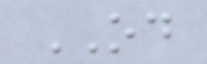OD
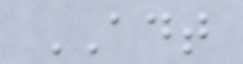ADT
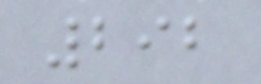292
